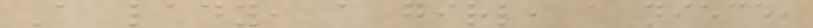A lady, a girl, a niece,
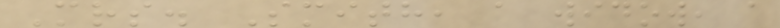Mrs. Smith, a widow, a
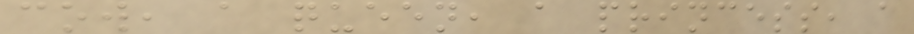cow, a queen, a princess, a
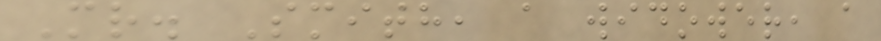Mr. Smith, a widower, a
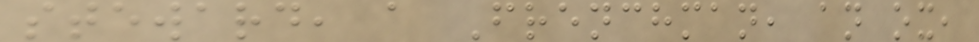steward, a Frenchman, an ox,
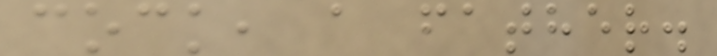cock, a father.
